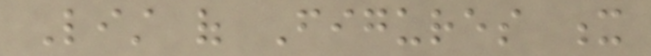List of Figures x
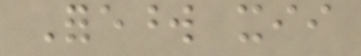Foreword xii
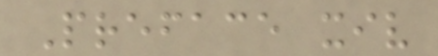Preface xiv
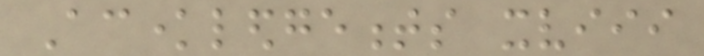Acknowledgements xviii
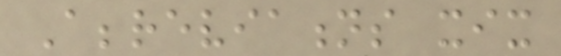Abbreviations xix
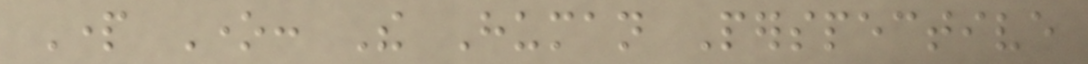Part One: The Human Perspective
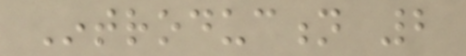Introduction 2
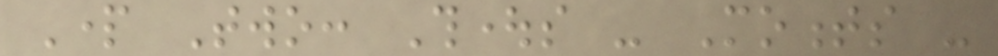Part Two: Thoughts - Moments -
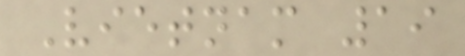Vietnam 19
